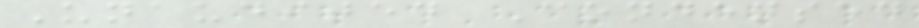Unaudited Condensed
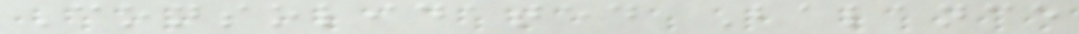Consolidated Balance
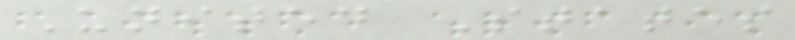United States
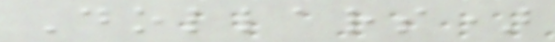Dollars)
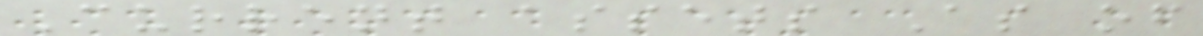Current assets As of
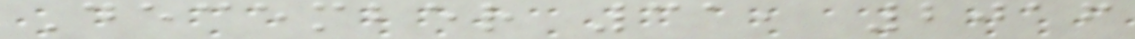December 31, 2016
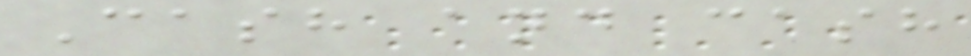Cash and cash
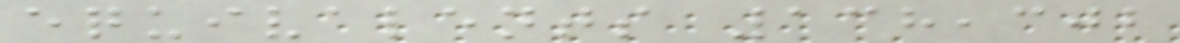equivalents 138,302
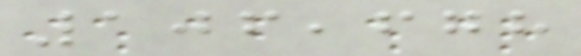106,678
